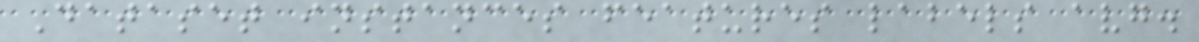Dataset instances features labels avg.
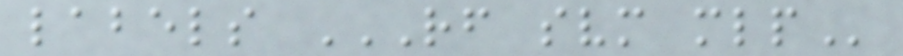labels RF SVM MLP
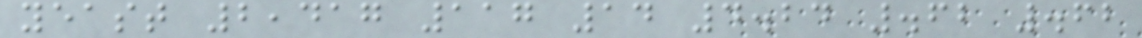yeast 2,417 117 14 4.24 .62 .62
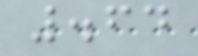.64
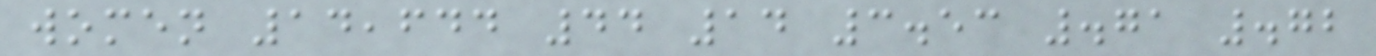women 14,644 44 14 3.53 .71 .72
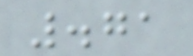.71
